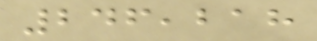246,218
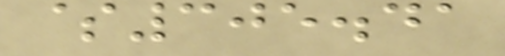$305.41
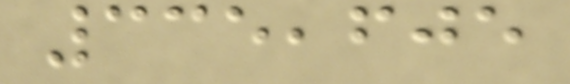335,605
